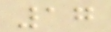17
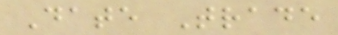Date Trade
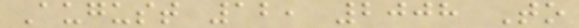August 12, 2008 To
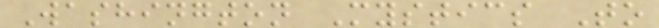Washington Mystics To
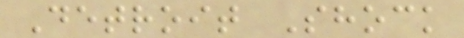Detroit Shock
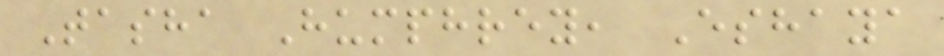Tasha Humphrey, Eshaya
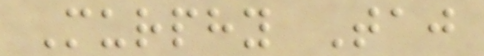Murphy Taj
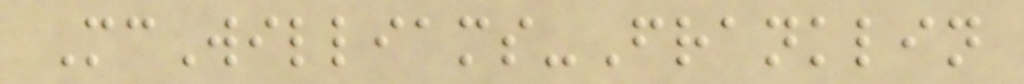McWilliams-Franklin
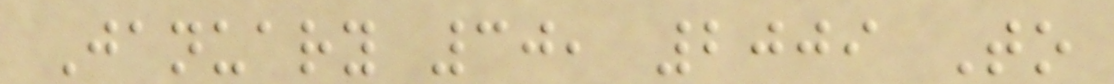January 30, 2009 To
